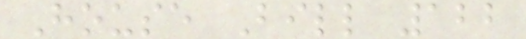House Bill 122
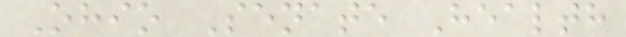Ohio Senate Health
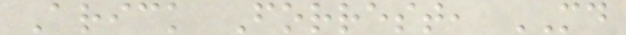Arick Forrest, MD
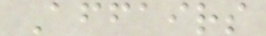Affairs
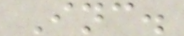Inc.
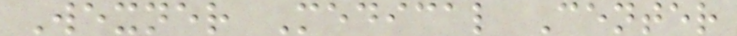Wexner Medical Center
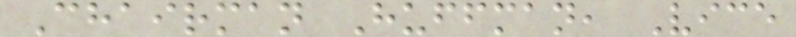Chairman Huffman, Vice
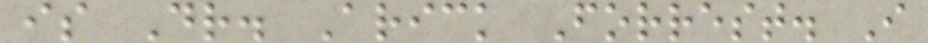is Dr. Arick Forrest. I
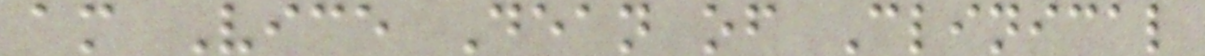am Vice Dean of Clinical
